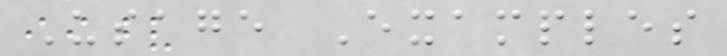Usage Examples
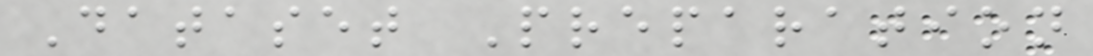Dataset Preparation
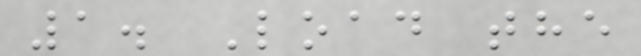1. Load the
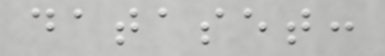dataset:
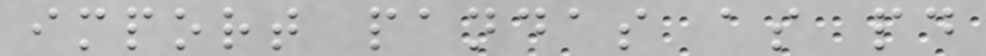import pandas as pd
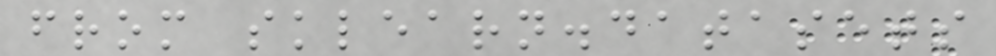from sklearn.datasets
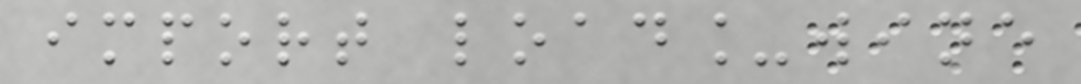import load_wine
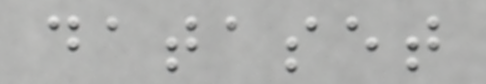dataset
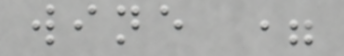wine =
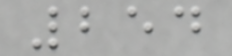254
